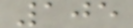105
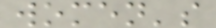women's
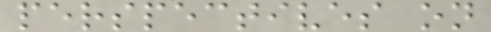perspectives on
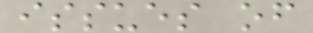issues of
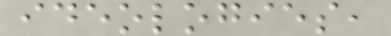ideologies,
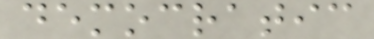democratic
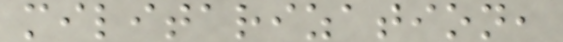militarization,
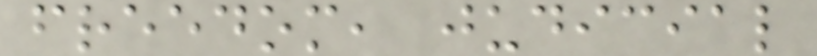freedom, judicial
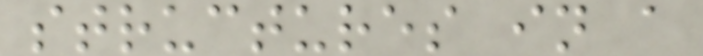structures in a
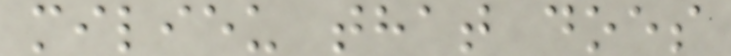milieu that does
